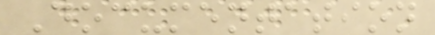Documentation
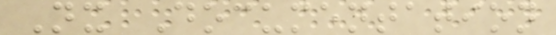Nx Documentation
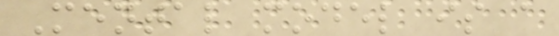Mental model is a
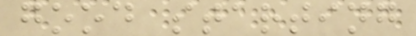good starting
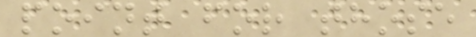point for those
